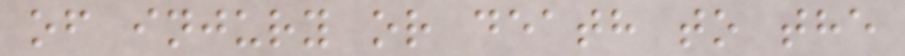of injury or death to the
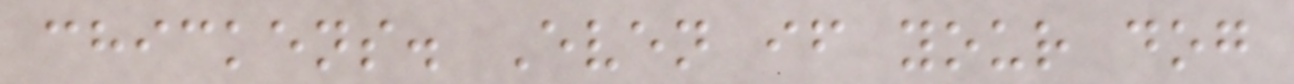chickens. Even if your dog
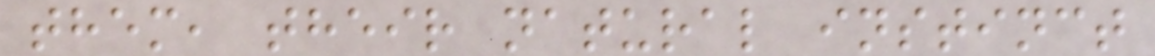them, their natural instinct
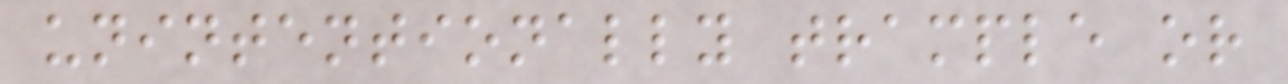unintentionally trample or
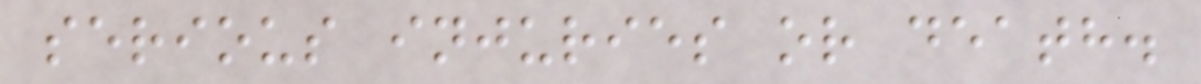serious injuries or death.
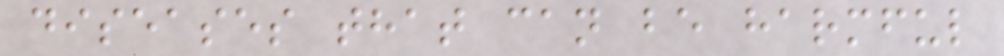diseases that can be harmful
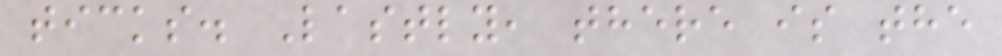ticks. Lastly, there is the
